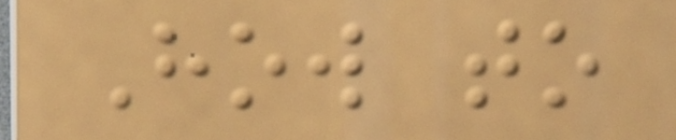How to
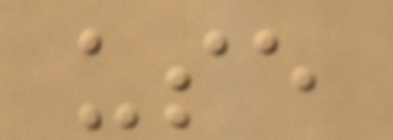use
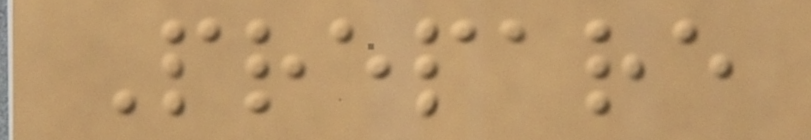Prepare
